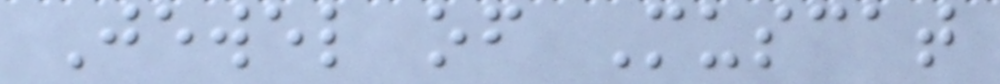Jewel of Muscat
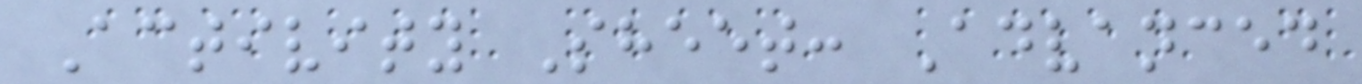Activity Sheet: Advanced
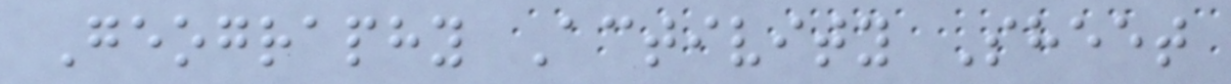Geography Activity Sheet
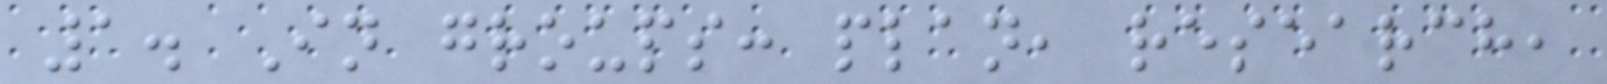1. In groups: plan, research,
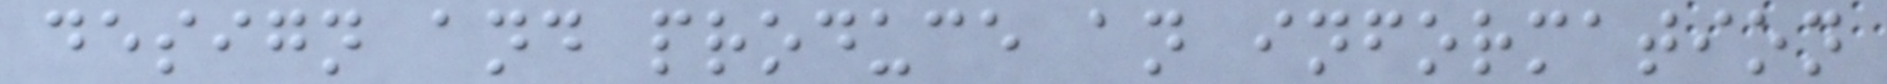design and produce an information
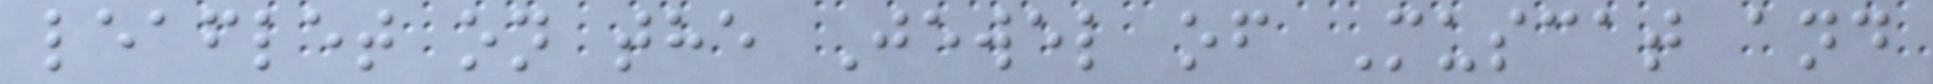leaflet on the Jewel of Muscat and
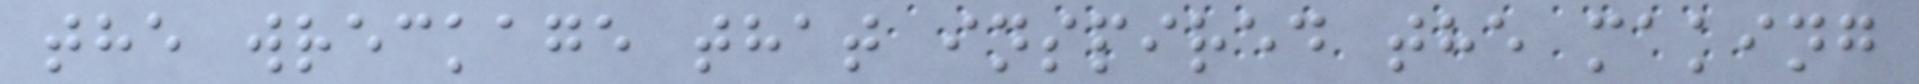the wreckage that inspired the making
